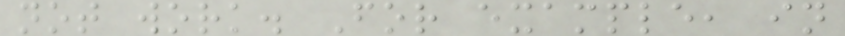not work. For example, in
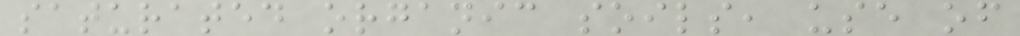saturated organic soils, use of
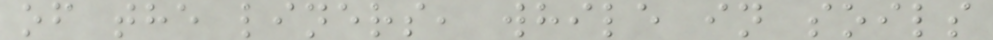of the liners, while in soils
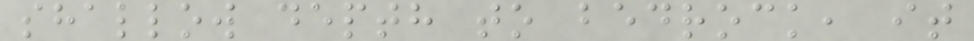shallow depth to bedrock, it
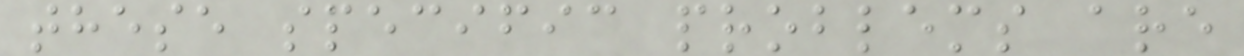these specific problems are
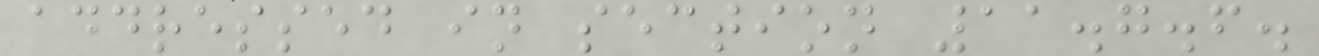addressed in section 11.7.6.
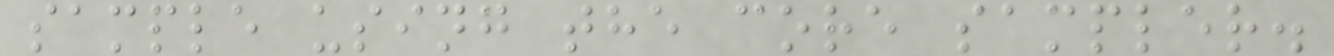sample using the core sampler.
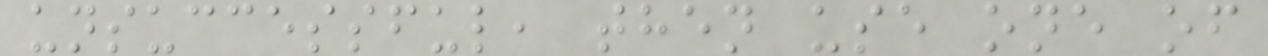unsuccessful, then use one of
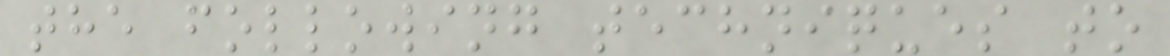the following techniques to
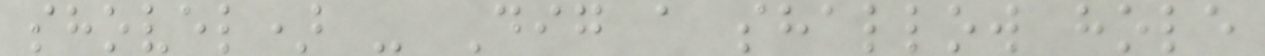shovel) - Dig a shallow hole
